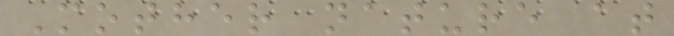Mother nature at
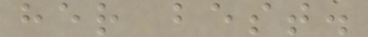her best.
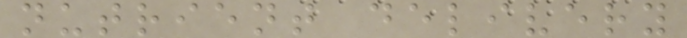nutrient delivery
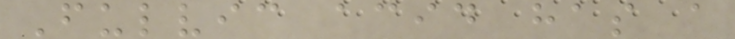Fulvic acid has a
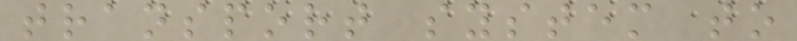transport system to
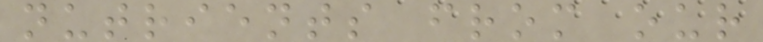nutrients from our
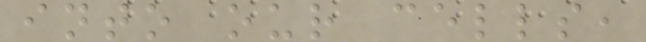into our cells,
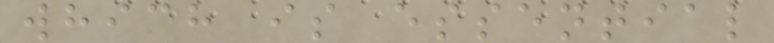which is essential
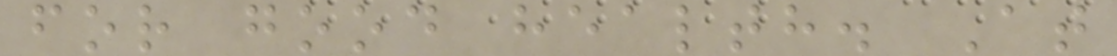for good health. At
